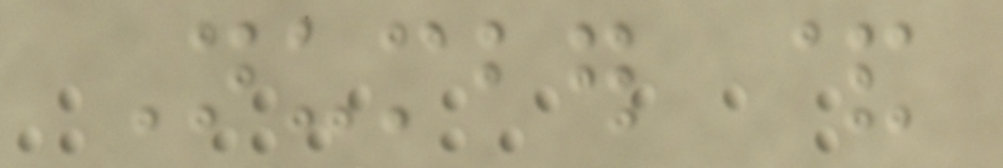Number &
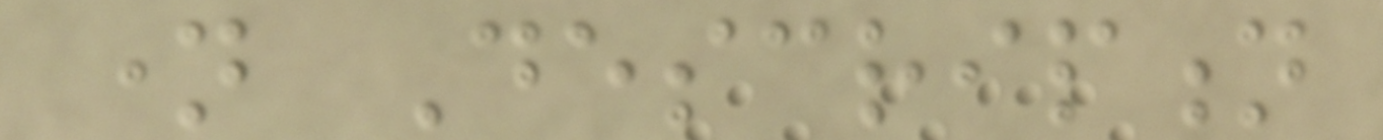name Description
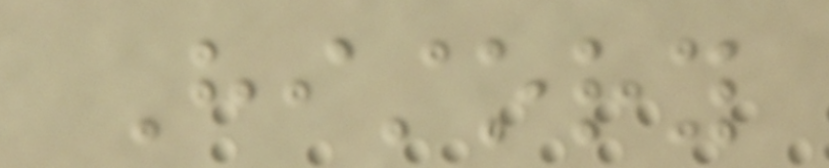History
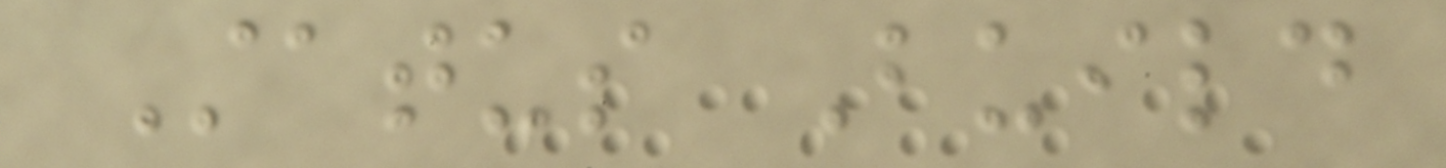Status Build
